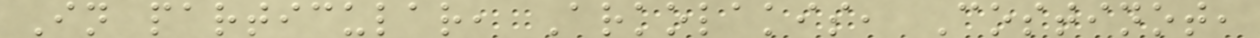In particular, Arkolakis, Costinot,
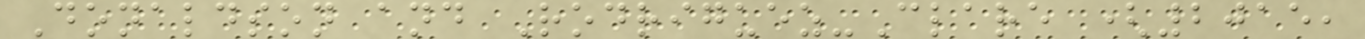Donaldson and Rodriguez-Clare (2015,
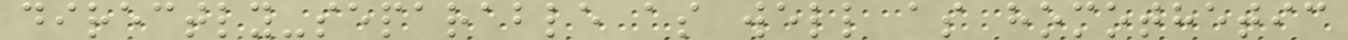directly-separable as well as homothetic
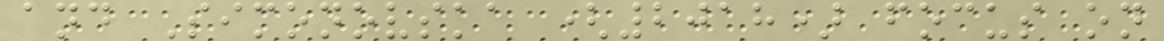and Simonovska (2018) focus on
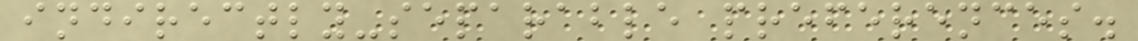indirectly-separable preferences.
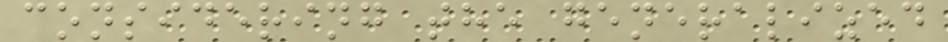considering the generalized
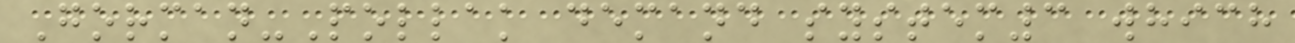Gorman-Pollak demand system3 which
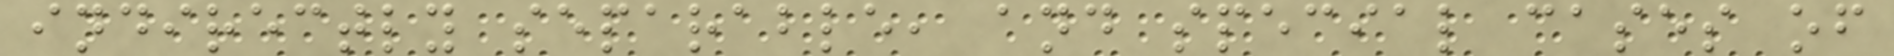indirectly separable, and special cases of
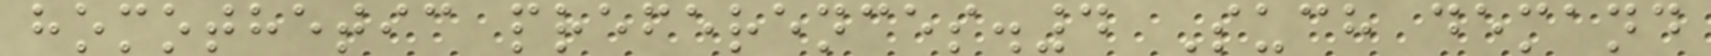homothetic preferences.4 Such demand
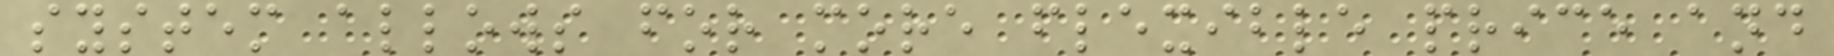system allows for more flexible price and
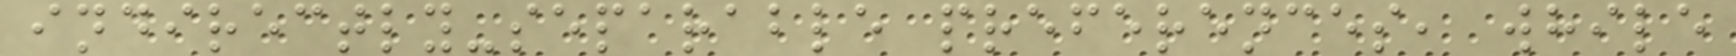indirectly-separable preferences, while
